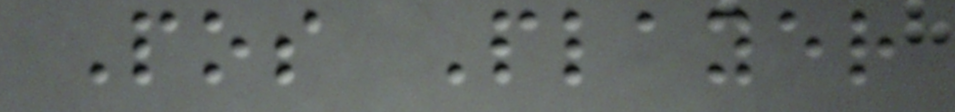Pos Player
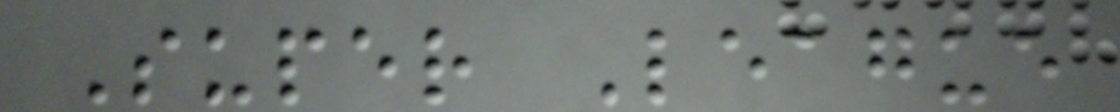Super League
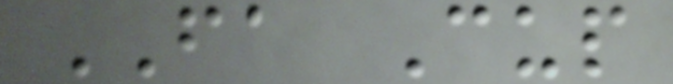FA Cup
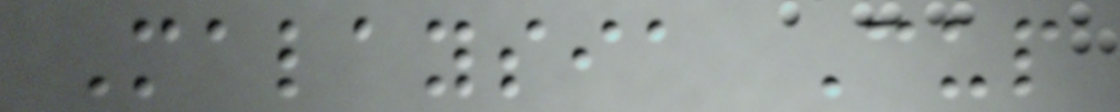Malaysia Cup
